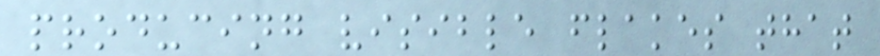producing visible flakes that
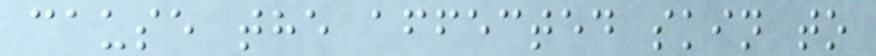cause the affected skin to
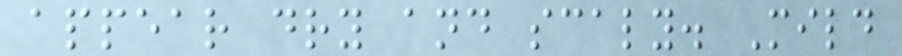appear dry and scaly. Mild
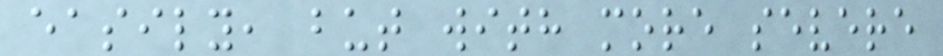easily, but with more severe
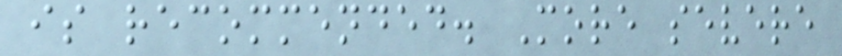is recommended. More severe
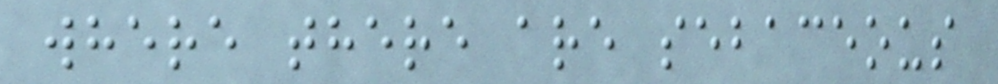where there are sebaceous
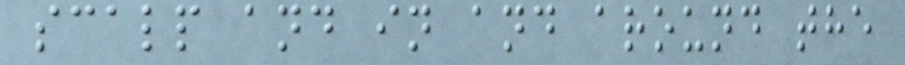scalp and in and around the
